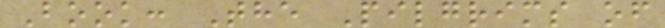Book: The Pilgrims of
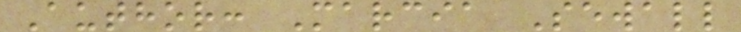Author: Marcia Sewall
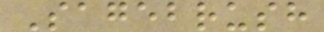Sagebrush
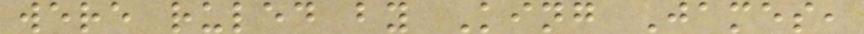were ruled by King James,
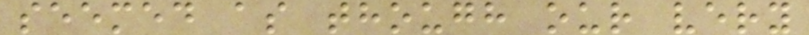seemed as though our very
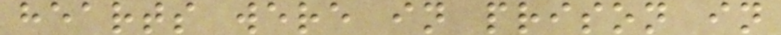hearts were in prison in
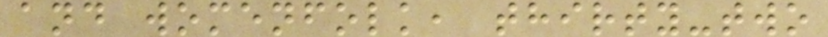and womenfolk, thirty-two
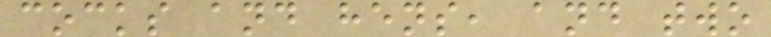cocks and hens, and two
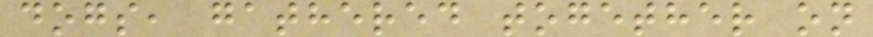dogs, gathered together on
